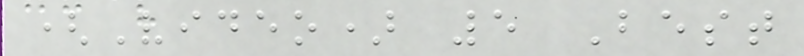(Video) 5 Best
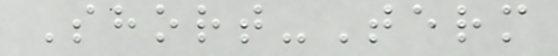Short-Term
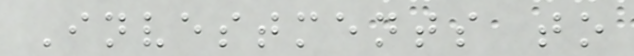Investments to
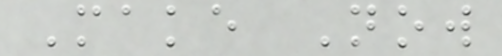Make Now
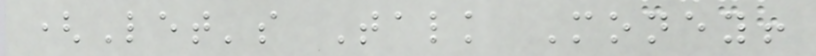(Let's Talk Money!
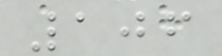106
